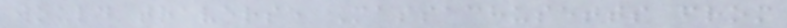would traverse Massachusetts from
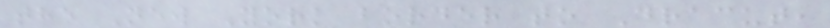the New York border to Dracut,
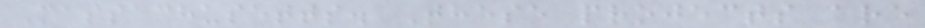Massachusetts. These projects are
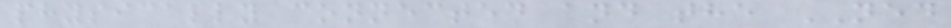physically connected and the NED
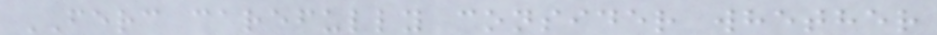FERC carefully consider whether
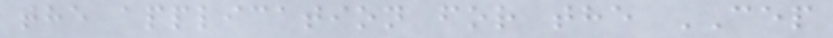the application for the CEP
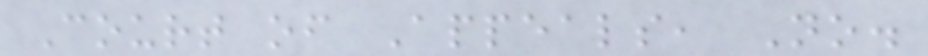Court of Appeals, No.
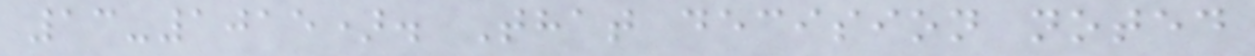13-1015). That decision noted
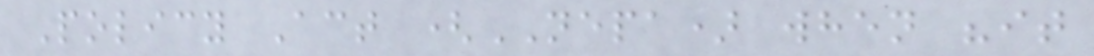Policy Act (NEPA) when "it
